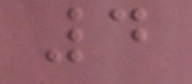4
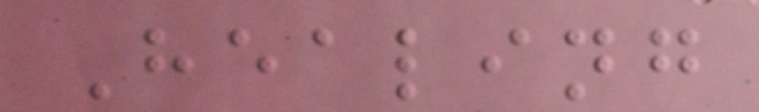Healing
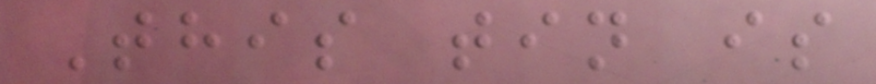This tin is
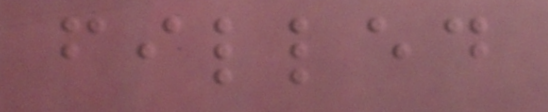filled
